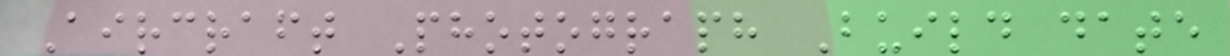Aircraft Photograph Build date
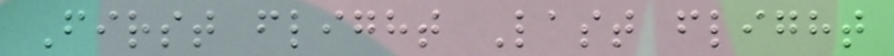First flight Last flight
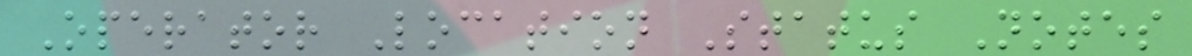Operator Location Status Notes
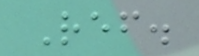Ref.
